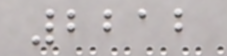2212
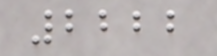2222
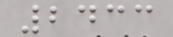2433
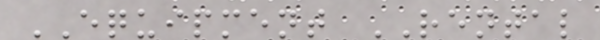EQUIPMENT RENTAL
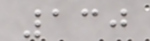130
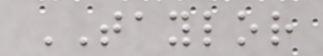TAYLOR
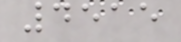4515
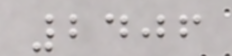2406
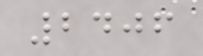2406
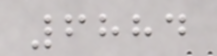6884
